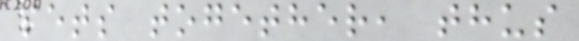sets together, thus
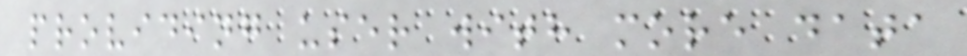providing user with more data
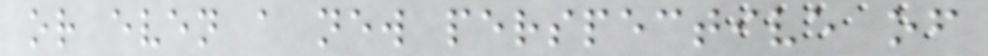or even a new perspective of
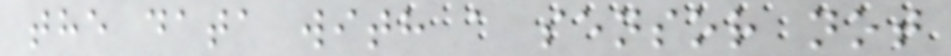the data with a sensor not
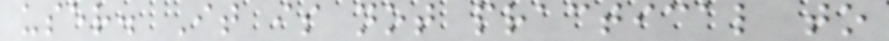user. It is not practical to
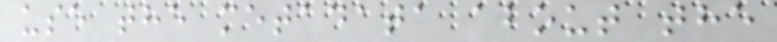use the metadata about the
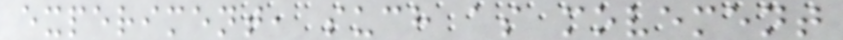experiment, such as movement
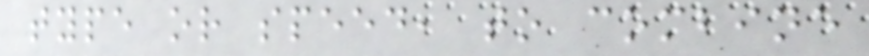type or speed, to combine
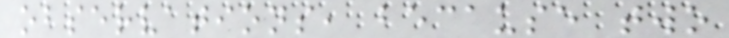observations, because two
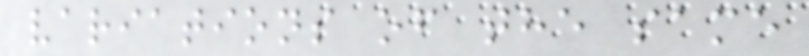variations of the same
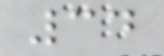34
